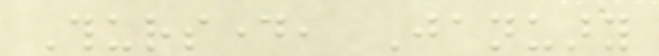Thursday, January
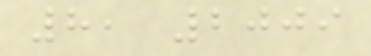8, 2009
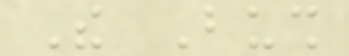The Bush
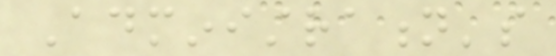Administration's
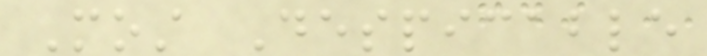Most Despicable
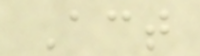Act
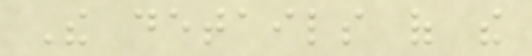The details of the
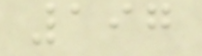197
